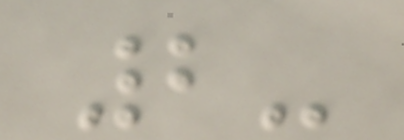2-
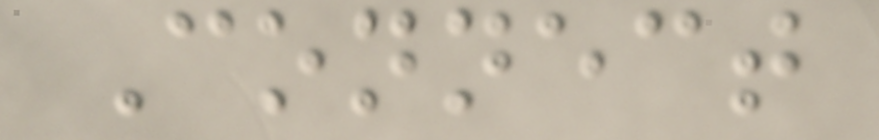Connect
